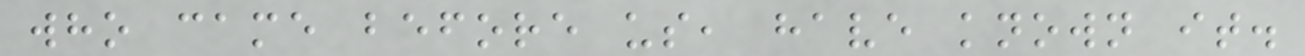who came before us, have known it.
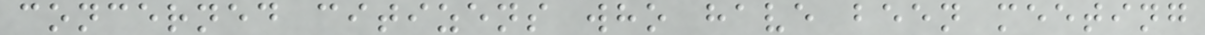concerned citizens who have been meeting
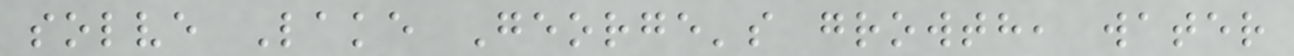solve Lake George's growth, water
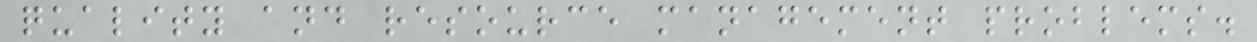quality and resource management problems.
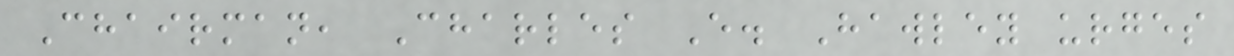Chairman, Charles E. Hawley urges
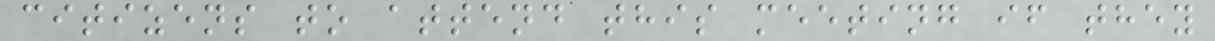citizens to attend this meeting if they
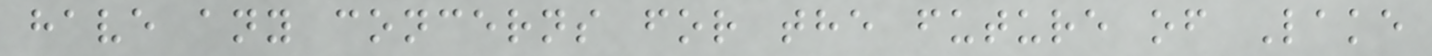have any concerns for the future of Lake
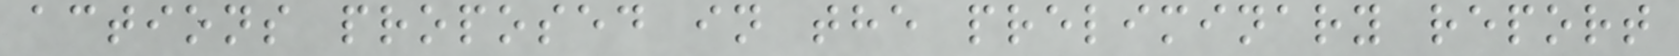actions proposed in the preliminary report
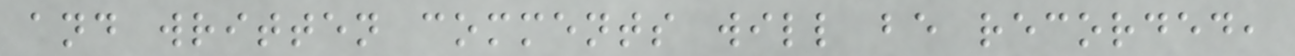and written comments will be recorded,
